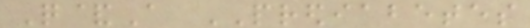Q&A PREDIABETES
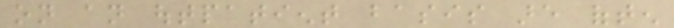on an outpatient basis are often
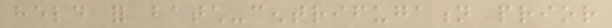held for batch-centrifugation prior
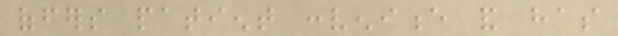offers patient convenience and has
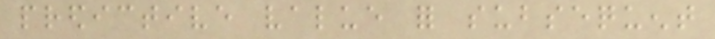predictive value for subsequent
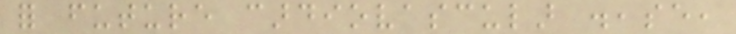for future cardiovascular disease,
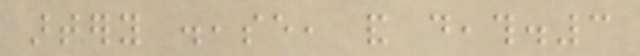artery disease, and death.3
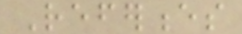References
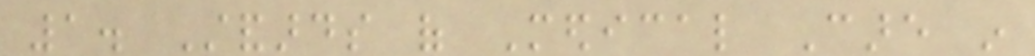1. Standards of Medical Care in
